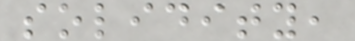solidity,
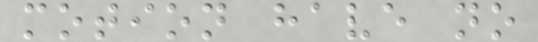motion have no
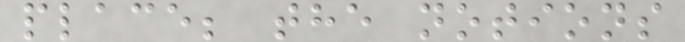place; the notions
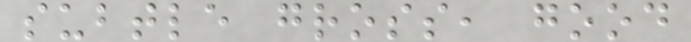subtle gross, good
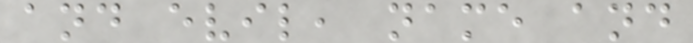and evil, name and
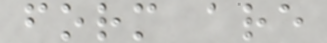form are
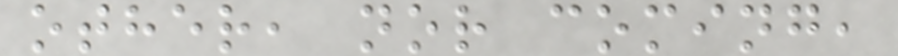other, nor coming,
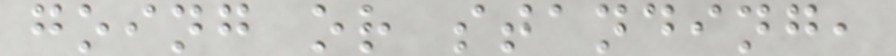going or standing,
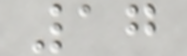17
